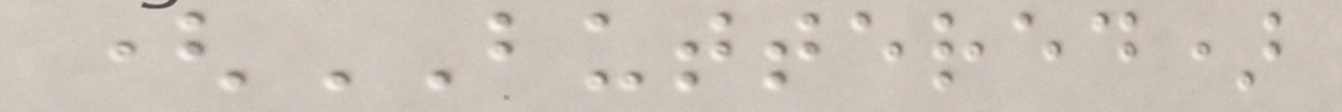(BUTTERED)
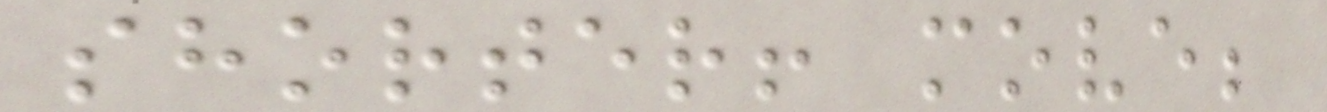shorter! move;
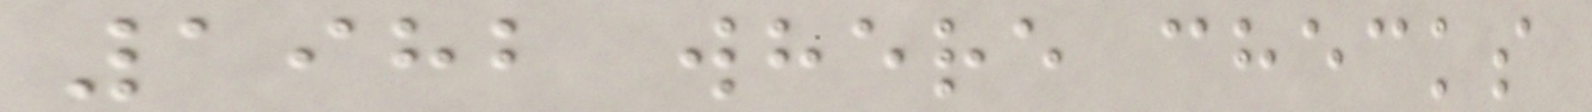1982 where checks
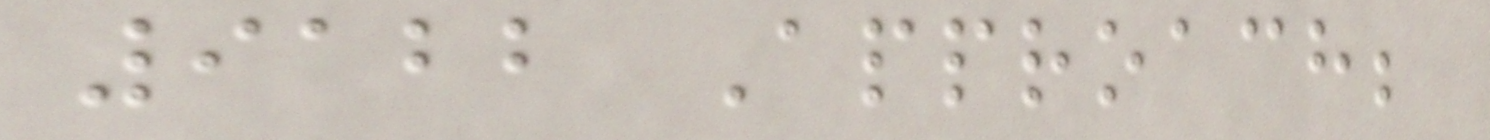9122 Approach;
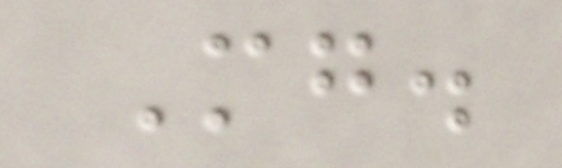Mg.
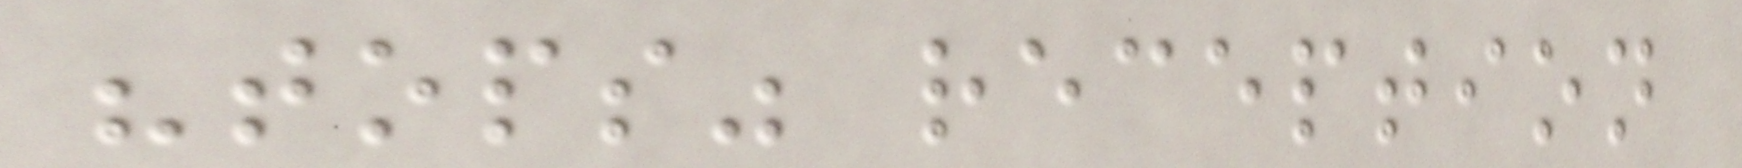"tops" reception
